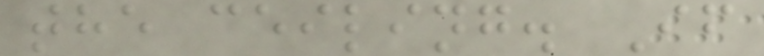the ceiling. If
